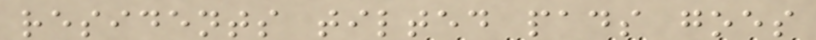residents tilted pads goes
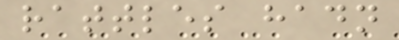rattles hadn
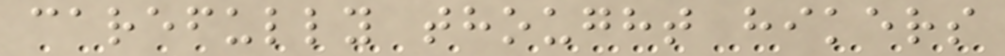carefully thought hikers
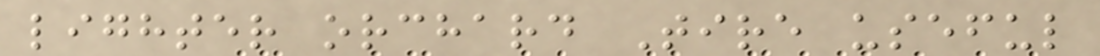lighter orchard Tire useful
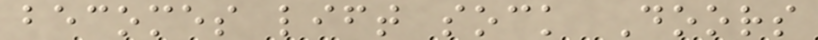becomes lift sock Doors
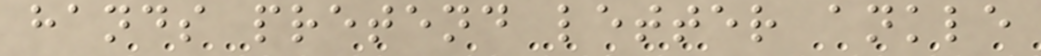hands pretend letter ankle
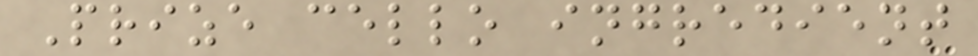Prize cello ingredient
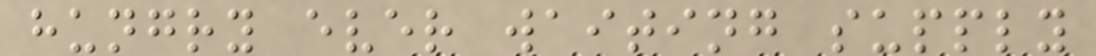hungry ever waiting supply
